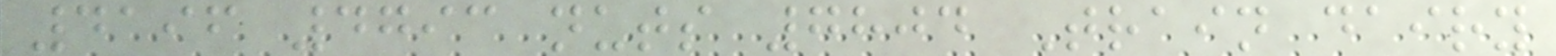4196 4793 nuts 7804 Train dairy
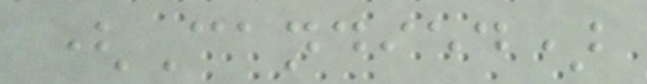(Candied)
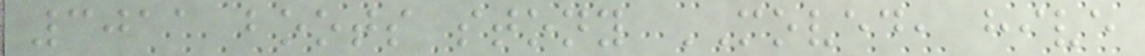3011 boots stony MOVED, hive
